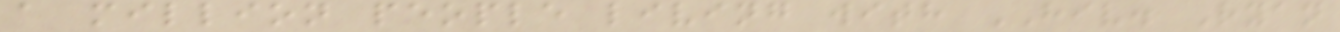a million people living with HIV. Ryan
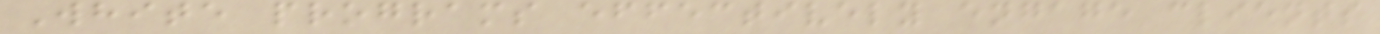White programs effectively engage clients
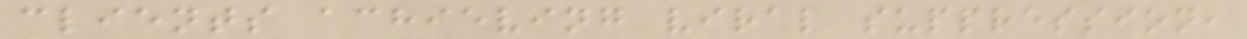clients achieving viral suppression,
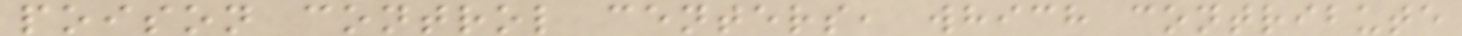poison control centers, which contribute
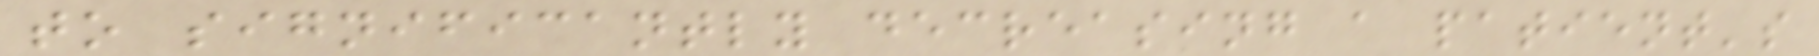to significantly decreasing a patient's
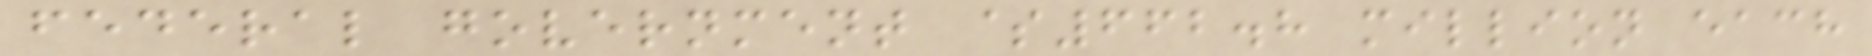federal government $662.8 million each
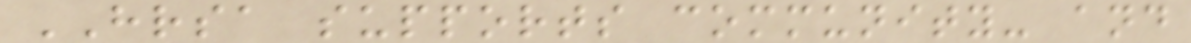HRSA supports community- and
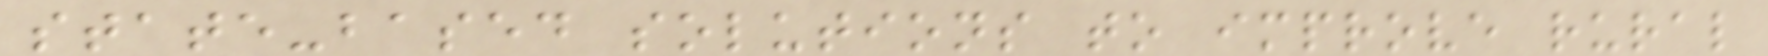state-based solutions to improve rural
